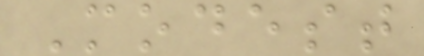Modest
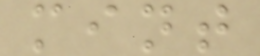mint
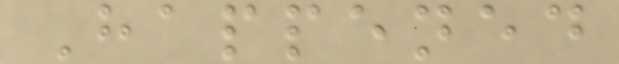Happened
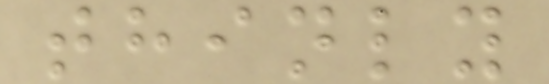thinly
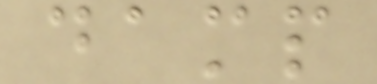damp
